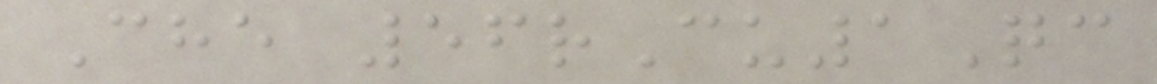Che 56rCu1Qc
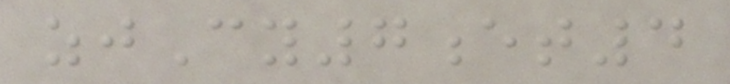zjCy7et4
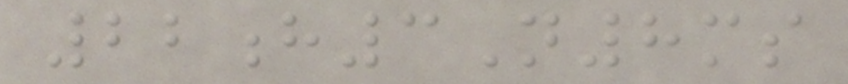22h3N8ms
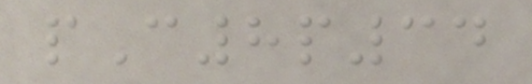pC8p34
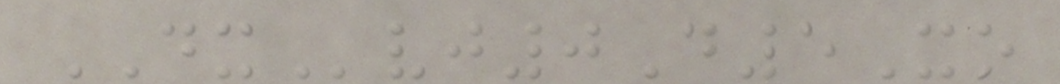DXvj0D5Xo
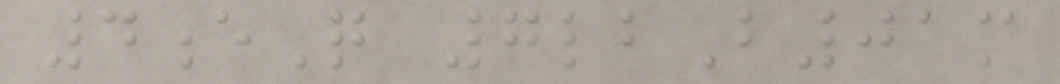4eQ 7lbB01m
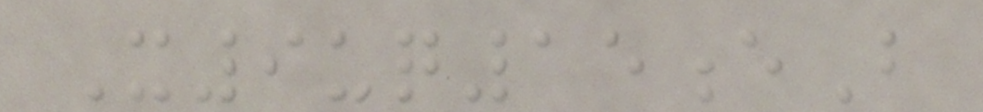X9uq15eB
